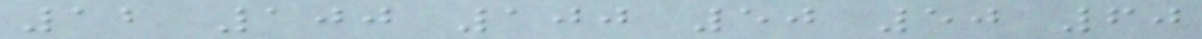12 100 100 50 50 60
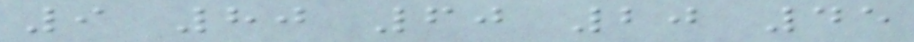9 80 60 20 45
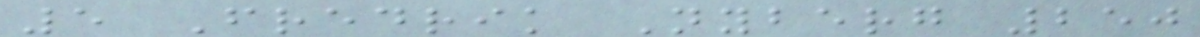5 Fredrik Nyberg 250
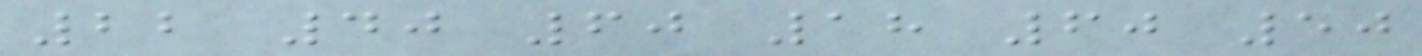22 40 60 18 60 50
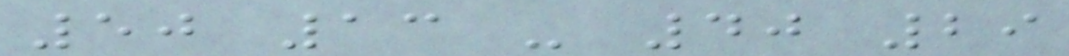50 13 - 40 29
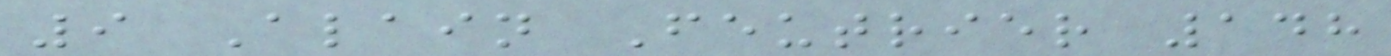9 Alain Feutrier 148
